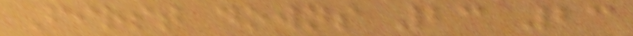First downs 23 23
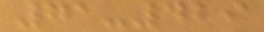71-429
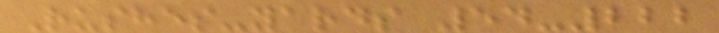Rushes-yards 54-222
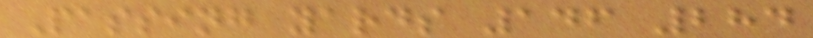Passing yards 146 284
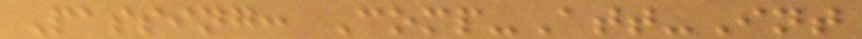Passing: Comp-Att-Int
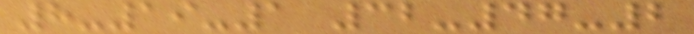8-19-1 32-47-2
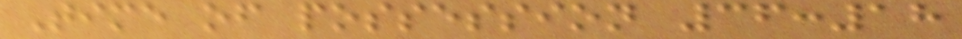Time of possession 36:18
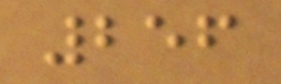256
